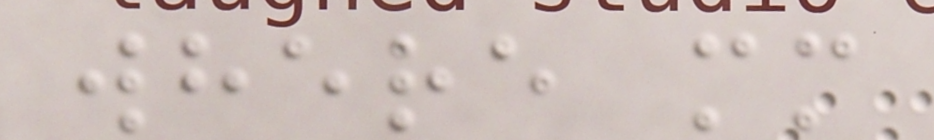where mm
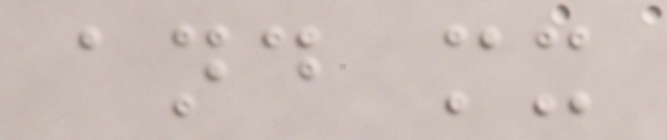and mx
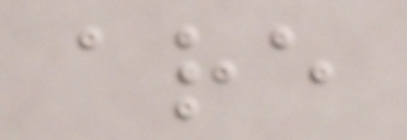are
